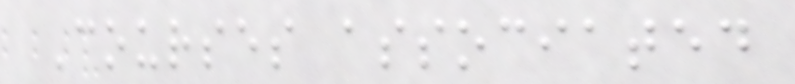Courses associated
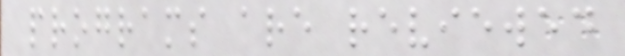programs are reviewed
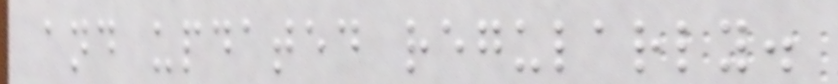and updated regularly.
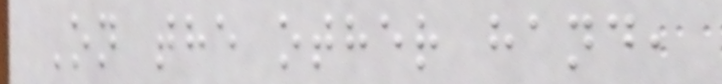On the other hand,
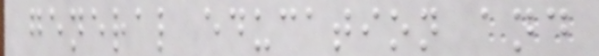general education and
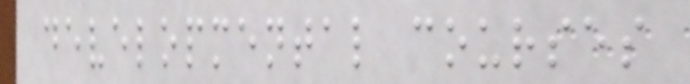developmental courses
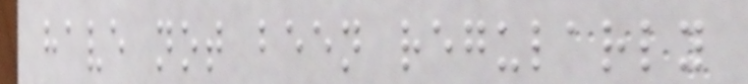have not been regularly
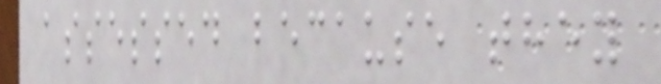assessed because they
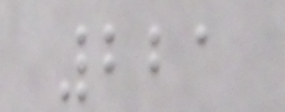221
